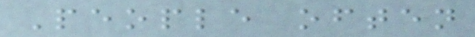People often
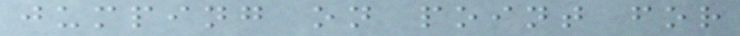jumping on point for
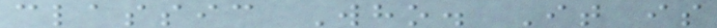classic Who. It is
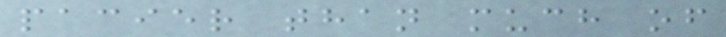pacier than much of
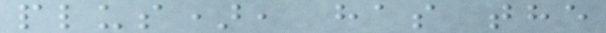plus), has the
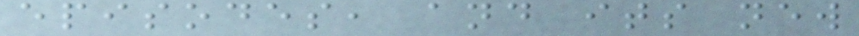episodes, and its new
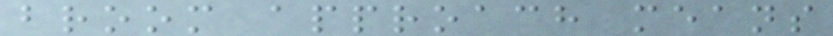broom approach means
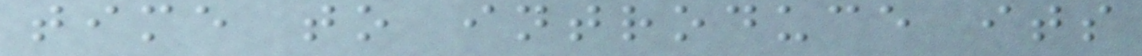time to introduce its
